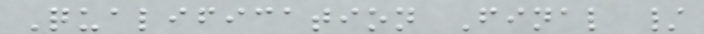Qualification Final /
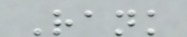Rank
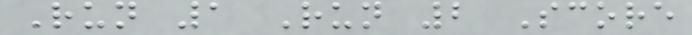Run 1 Run 2 Score
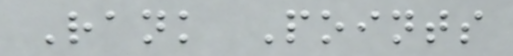Rank Points
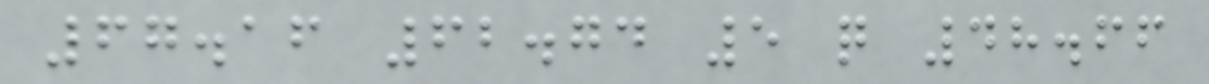67.16 62.74 5 q 48.66
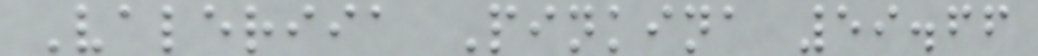Valeriia Pinkina 59.66
